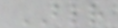BLR
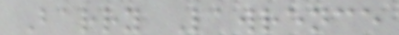Barry Lawrence
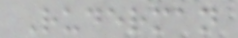Ruderman
